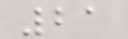21
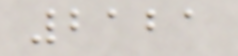2121
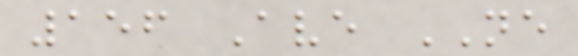156 Ave NE
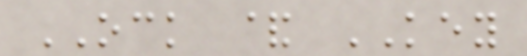OCK & KEY
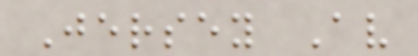Jersey Av
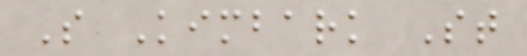S Kimbark St
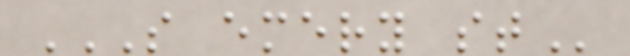S EMERY ST
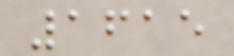1615
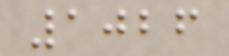1026
